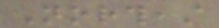Northeast
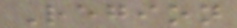Region
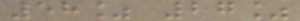58% 27%
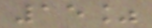15%
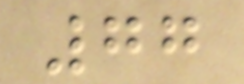77
